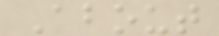About
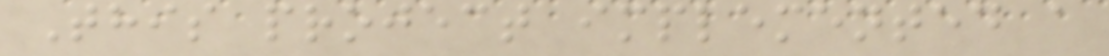This project implemented a
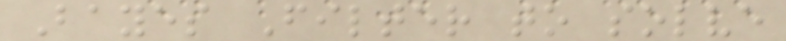Bayes Filter to solve
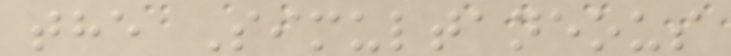the Simultaneous
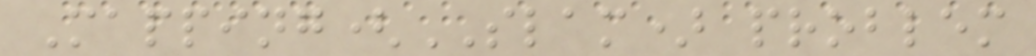Mapping(SLAM) problem
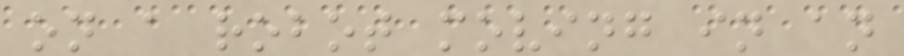on a robot moving in an
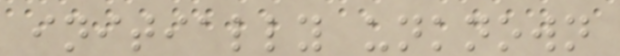initially unknown
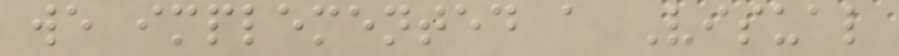we implemented a Visual
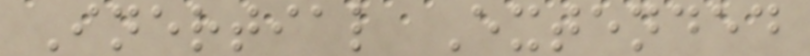Inertial Extended
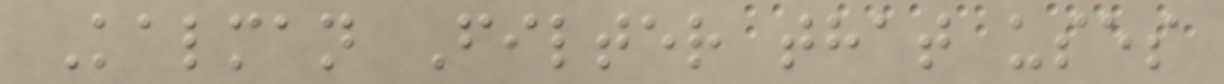Kalman Filter that uses
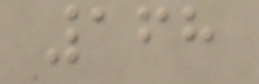168
